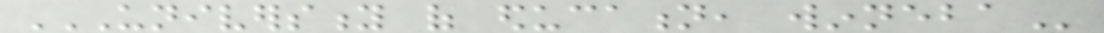UNIVERSITY OF EDUCATION, WINNEBA
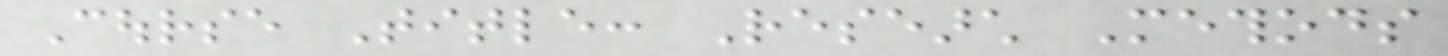Course Title: Research Methods
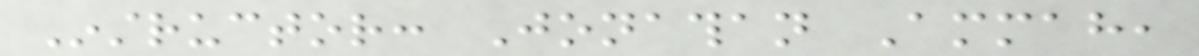Instructor: Jonathan Ammah,
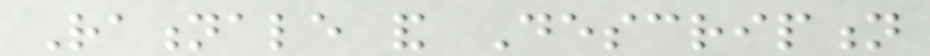Rationale and Description
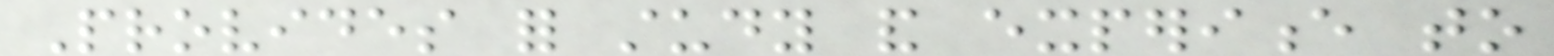Provides for study and experience to
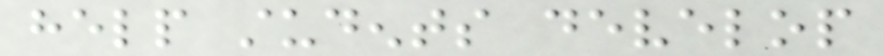help students develop
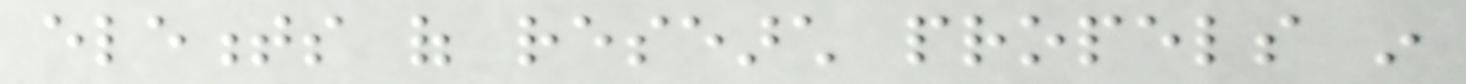elements of research propels in
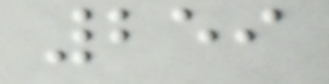259
